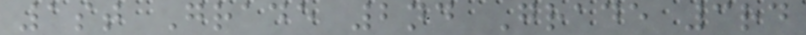1st Grade 2nd Grade 3rd
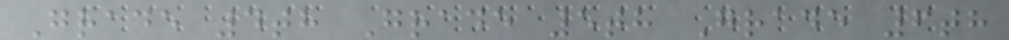Grade 4th Grade 5th Grade 6th
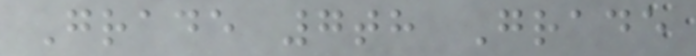Grade 7th Grade
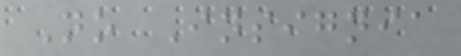No Insignia
